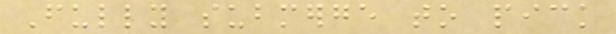Fully submerge to pick
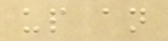up an
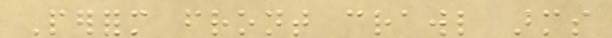Perform front crawl arms
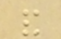and
